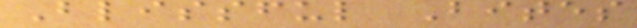Blissful Bites
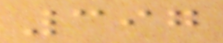397
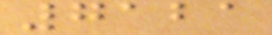7121
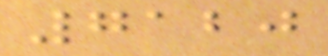7120
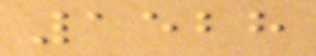1528
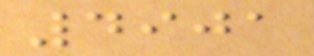4901
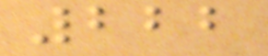222
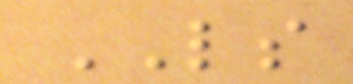LS
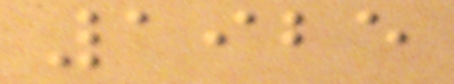1925
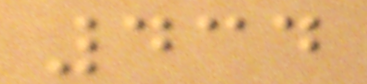434
